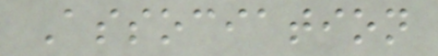Association
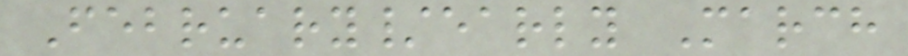February/early March
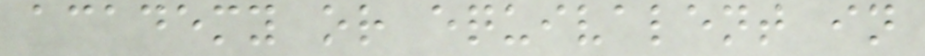academy or equivalent in
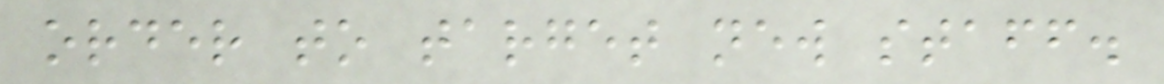order to target new staff.
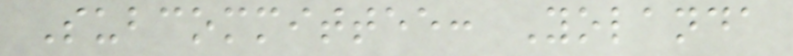Subcommittee: Yolanda
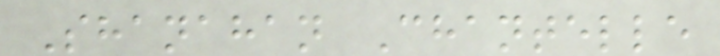Shanahan Chantelle
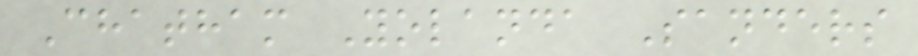Chatham Yolanda Sanders
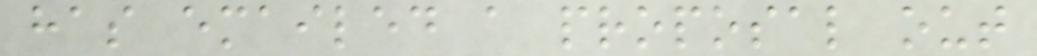has emailed a proposal out
